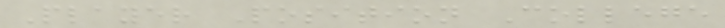Player Position College
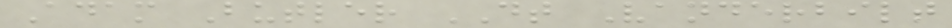Adam Butler DT Vanderbilt
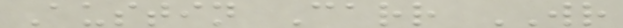Austin Carr WR
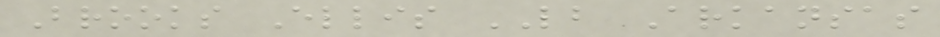Brooks Ellis LB Arkansas
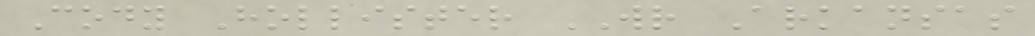Cody Hollister WR Arkansas
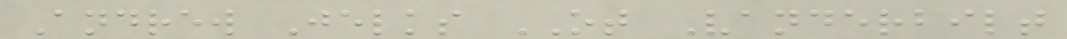Andrew Jelks OT Vanderbilt
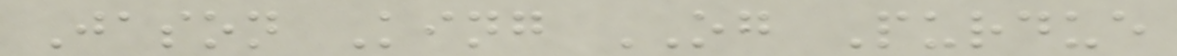Jason King OG Purdue
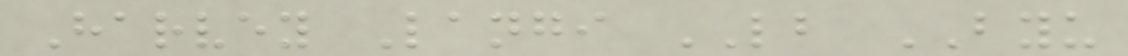Harvey Langi LB BYU
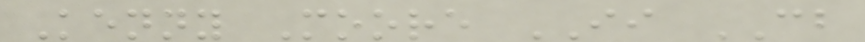Kenny Moore II CB
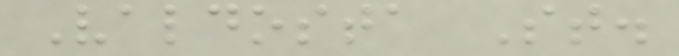Valdosta St.
